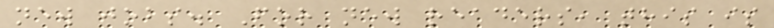new jobs. For new readers, this is
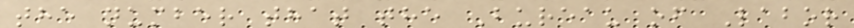the number that the Bureau of Labor
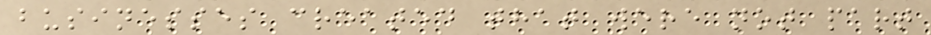businesses created that were not part
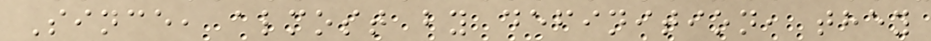Since, almost by definition, they
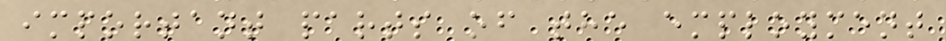important parts of the employment
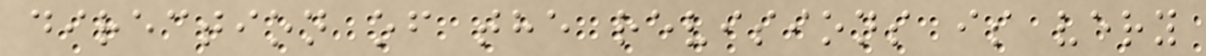direction of the revisions is very
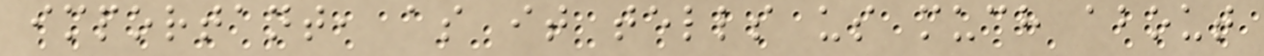important, as it tells us much about
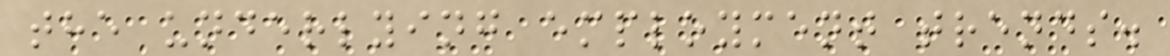the underlying employment trends.
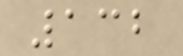132
